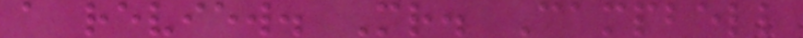a review. Mr. Campbell
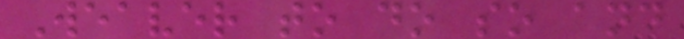Weaver to do so and
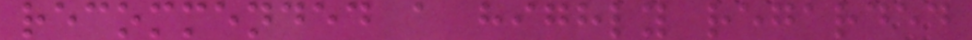recommended a highly regarded
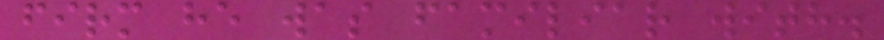firm he was familiar with.
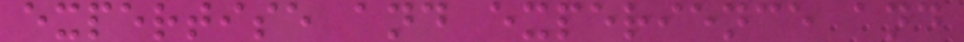expertise and experience and
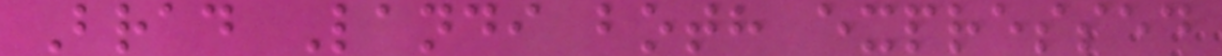Brad Landi both expressed
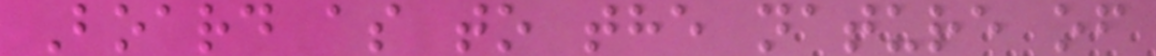Board as to the nature of
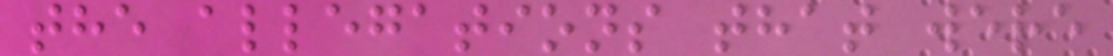the allegations that were
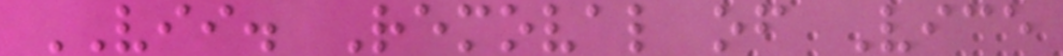VII. Removal of Vice
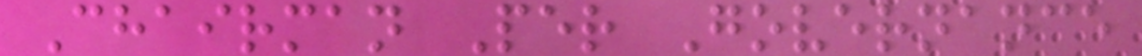Chairman Per Governance
